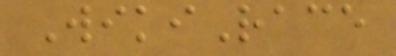WikiRace
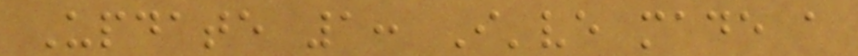Update 1: I've made a
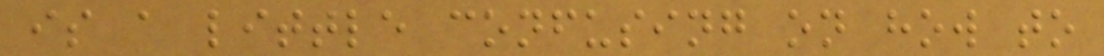is a little confusing on how to
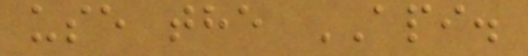use the API.
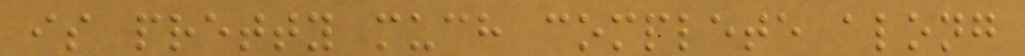is pretty much complete along
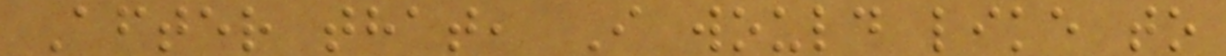After that, I would like to
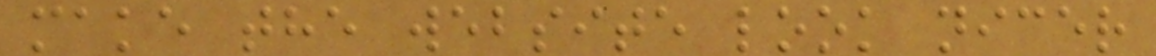make the website look nicer
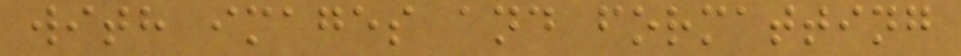with images and formatting
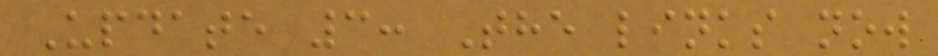Update 3: The links now
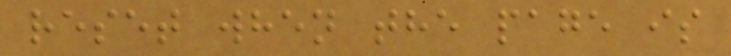reset when the page is
